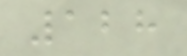128
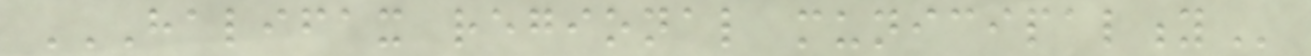HALIFAX REGIONAL MUNICIPALITY
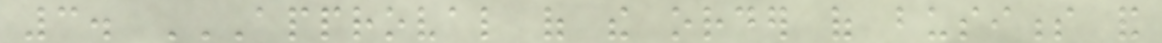3. APPROVAL OF THE ORDER OF BUSINESS AND
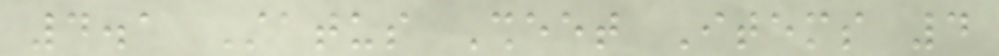4.1 Status Sheet Items 4
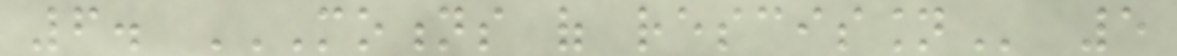6. MOTIONS OF RESCISSION 5
